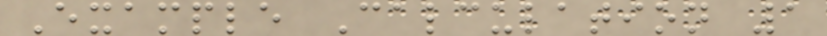Example Calculation 1
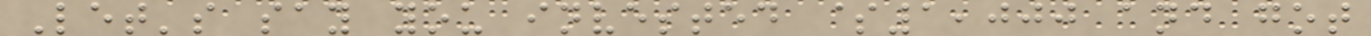Let's say you invested $1,000 and got
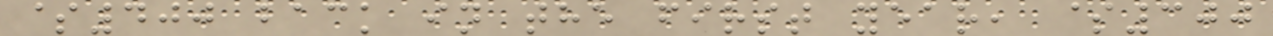$400 back in the first year, $300
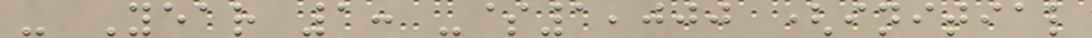- Year 1: -$1,000 (initial
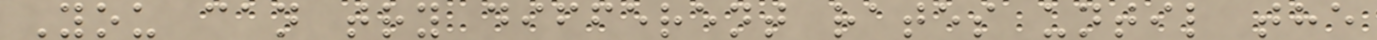You can try different rates until the
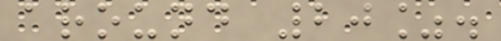around 20%.
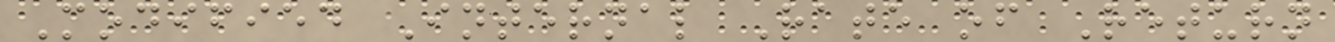Modified Internal Rate of Return
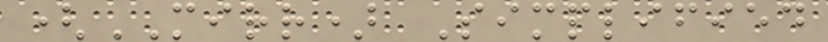(MIRR) Simplified
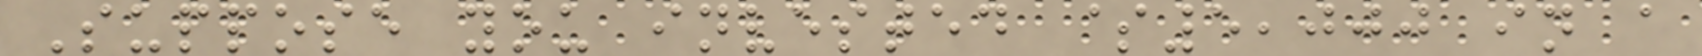Suppose you invested $5,000 in a
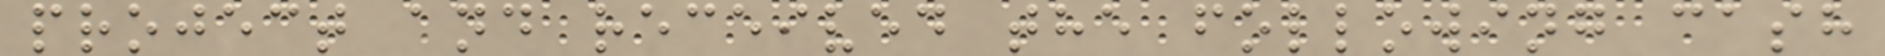project and received the following cash
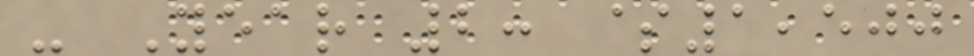- Year 2: $1,500
